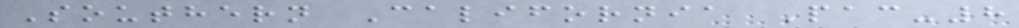Southern California Pac-8
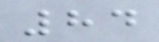84
